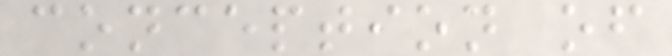conception of
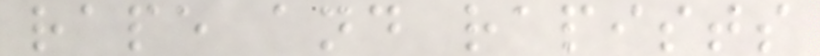rape and rapists
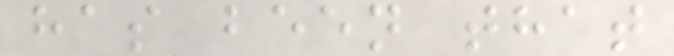has been that
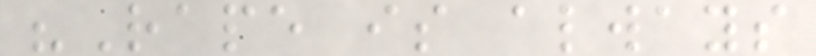"Rape is always
